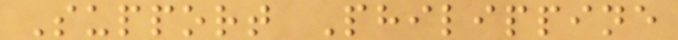Support Philippine
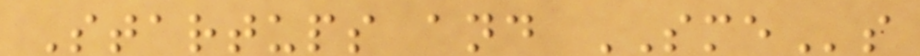Startups and SMEs
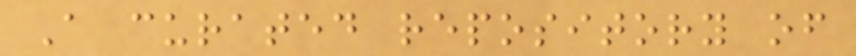A curated repository of
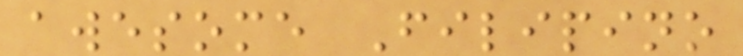awesome Filipino
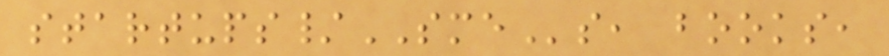startups/SMEs, books,
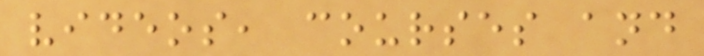videos, courses and
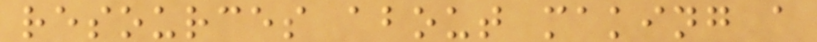resources about making a
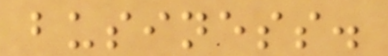business.
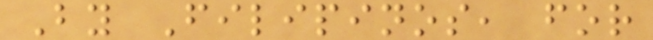By Filipinos, for
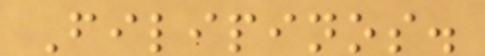Filipinos.
